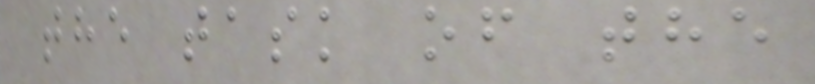the task of the
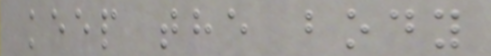keep the body
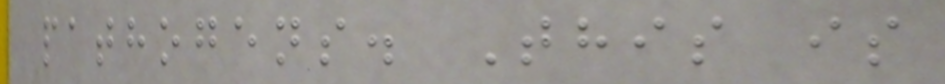pathogens. This is
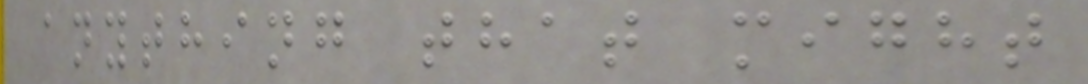anything that might
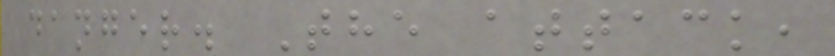danger. The attack,
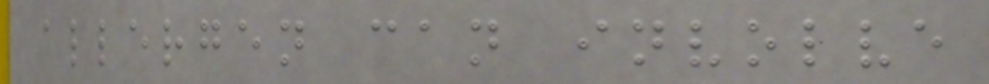allergen can involve
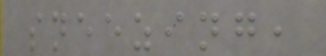sneezing,
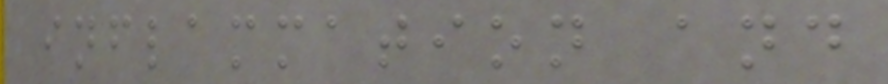inflammation and
